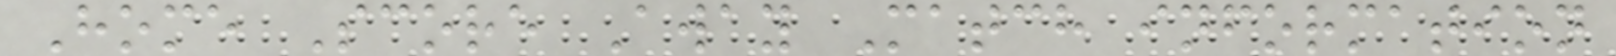Home Score Away Match information
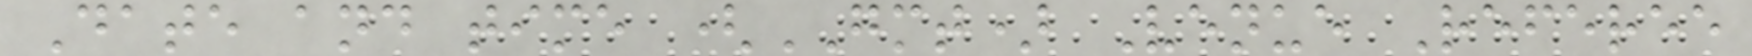Date and time (GMT) Venue Referee
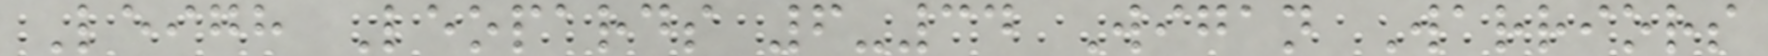Leigh Leopards 6-34 Wigan Warriors
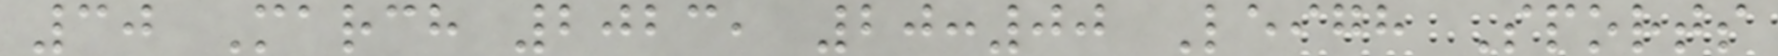30 March 2023, 20:00 Leigh Sports
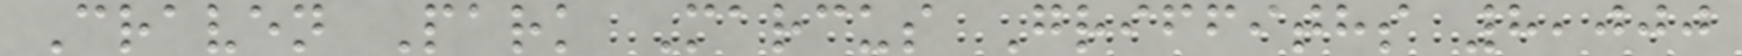Craven Park Marcus Griffiths 8,000
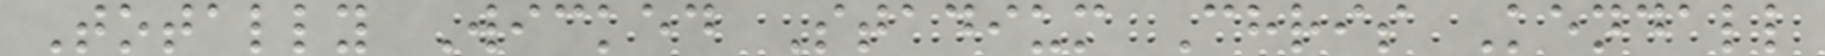Totally Wicked Stadium Chris Kendall
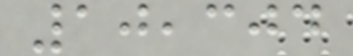10,304
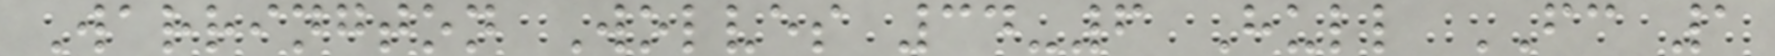Warrington Wolves 34-6 Hull FC 1
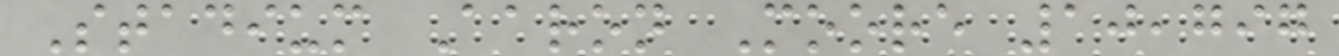Stadium Aaron Moore 10,797
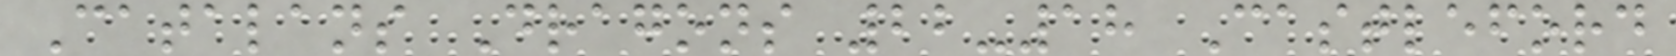Catalans Dragons 22-18 Castleford
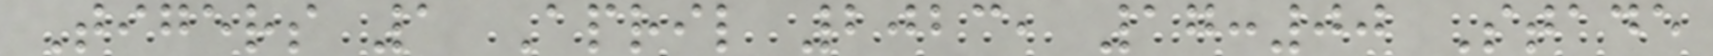Tigers 1 April 2023, 17:00 Stade
